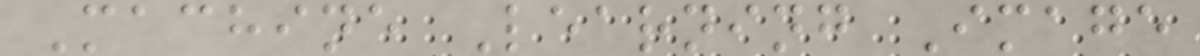Machine Learning Image
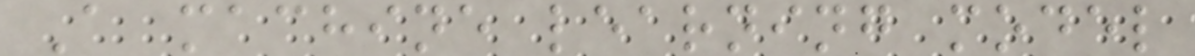A machine learning model
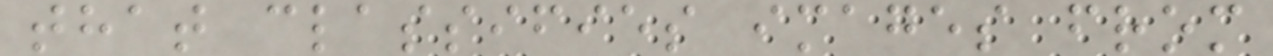that classifies images from
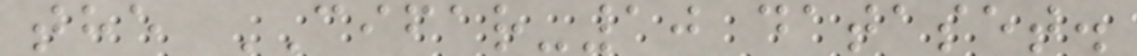the CIFAR-10 dataset.
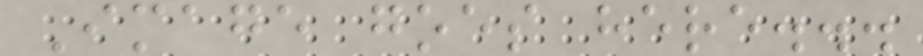Image goes here...
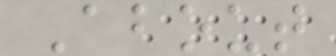About
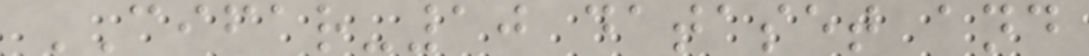CIFAR-10 dataset and
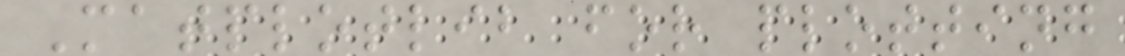Matplotlib for plotting
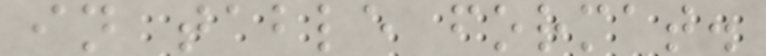in table format.
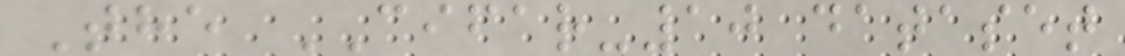The CIFAR-10 dataset
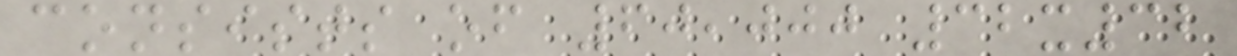consists of 60,000 32x32
